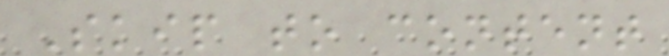Skip to content
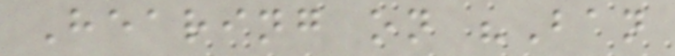Hearing on "Ban
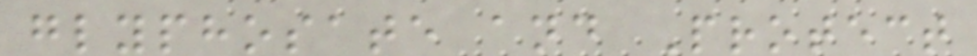glyphosate and Protect
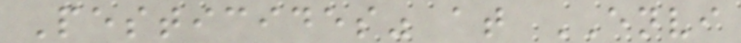Pesticides" at ENVI
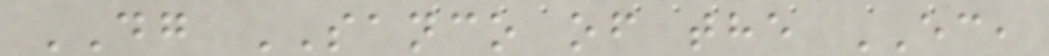DG SANCO of the EC,
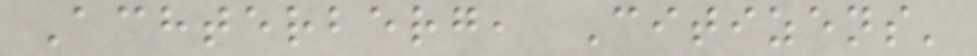Achterberg, Citizens'
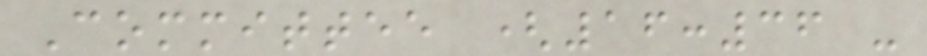Committee (16:36 -
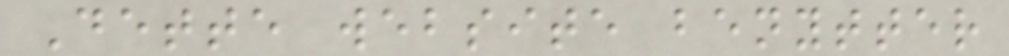Dette website benytter
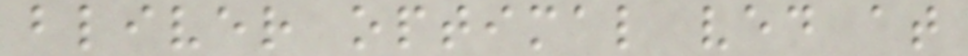bliver optimal ved at
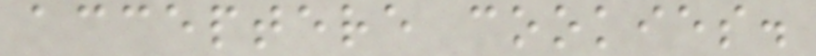acceptere cookies.
